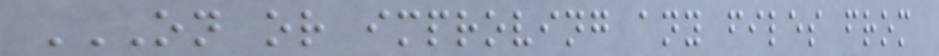ON OR IMPROVING ANY FILES FROM
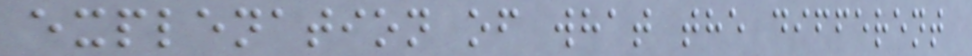explenation of what the different
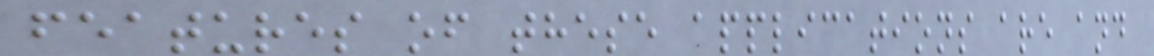features of these applications are and
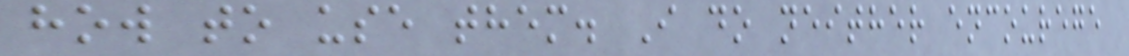how to use them. I do neither encourege
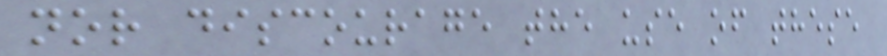nor discourage the use of these
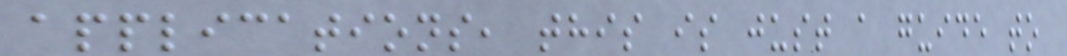applications, this is just a guide to
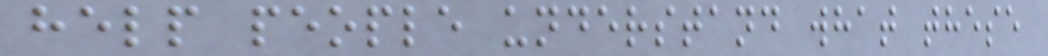help people understand what these
